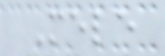Mele
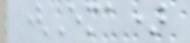(Ema)
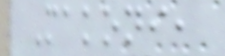Makoni,
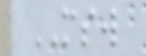MSW
